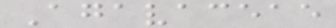Agavaceae
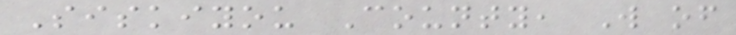Siskiyou County, W of
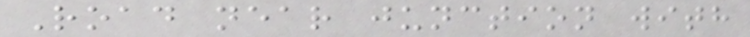Road near junction with
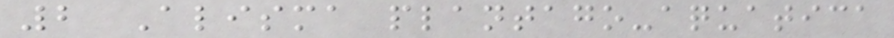2 Alisma plantago-aquatica
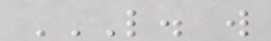L. W
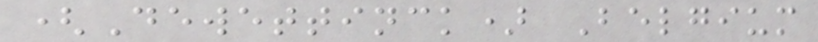(Dewettinck) Belgium
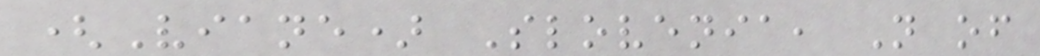(Viane) Slovenia, N of
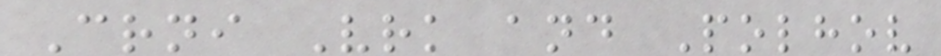Crni Vrk and Polhov
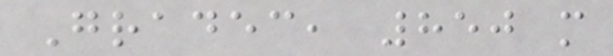Gradec, 850 m
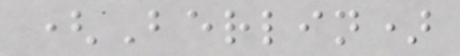(Berlin)
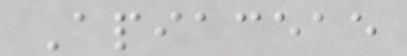Apiaceae
